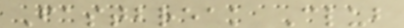Fastbreak Club
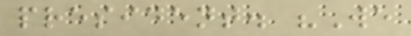president. "We
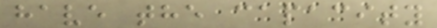have the capacity
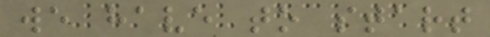we have to start
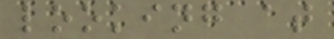looking at
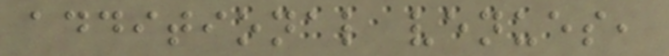additional venues,
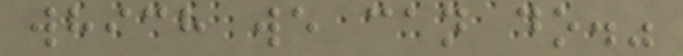which we can do."
